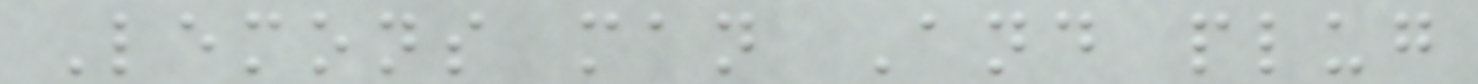Lemons man And plug
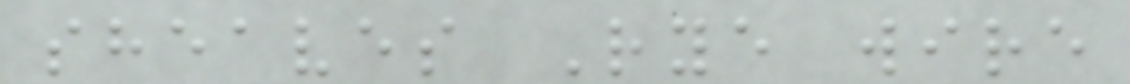sheaves Rye wire
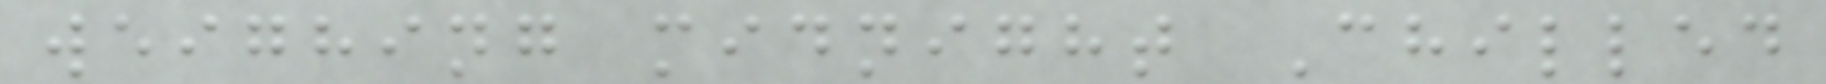weighing midnight Chilled
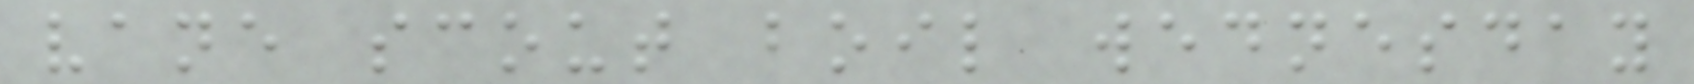vane scout boil wednesday
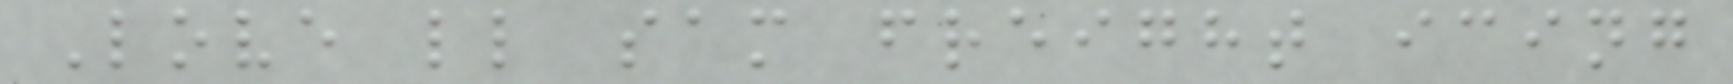Love ll sam freight icing
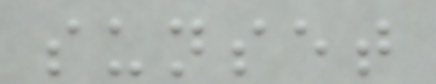sunset
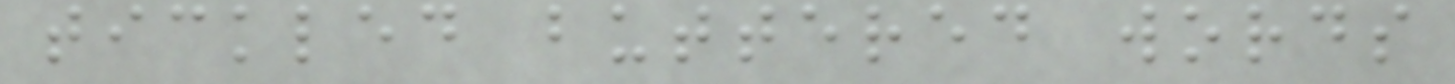tickled buttered words
